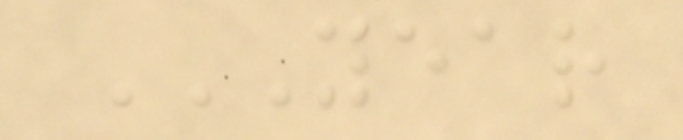YEAR
